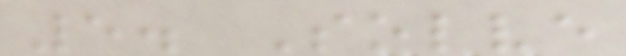5. Solve
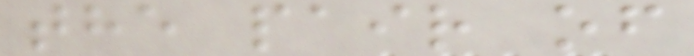the pair of
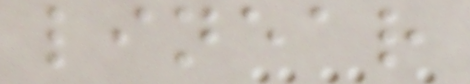linear
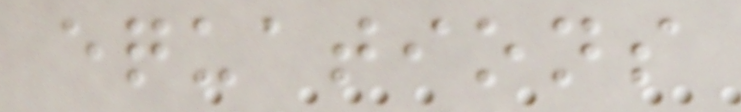equations
